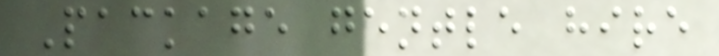Package gentle hire
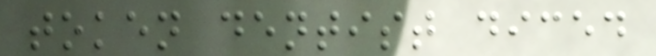token dentist diced
